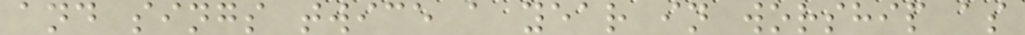and sings twice a year in worship as
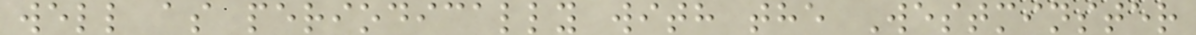well as periodically with the Westminster
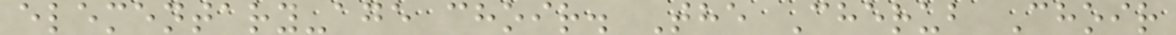elementary-age choir. The Cherub Choir
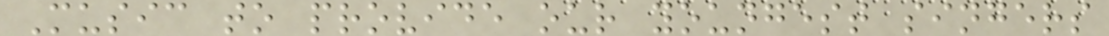Music to provide our youngest singers
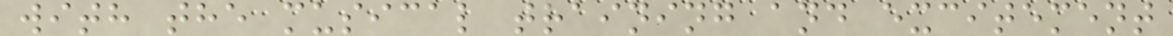with the musical training and excitement
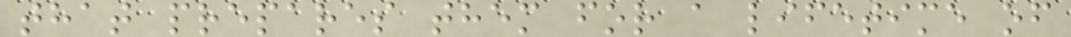that prepares them for a lifetime of
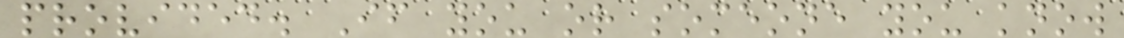provided. If you or someone you know
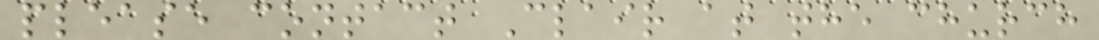please contact Clair at the church
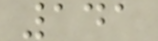141
